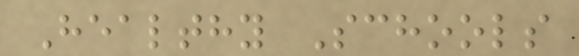Healthy Schools
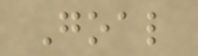Goal
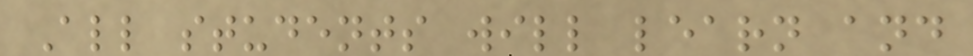All students will learn and
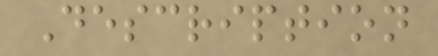Description
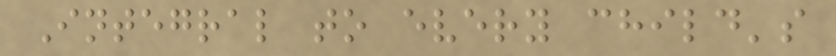Integral to every child's
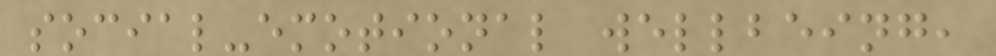social-emotional wellbeing,
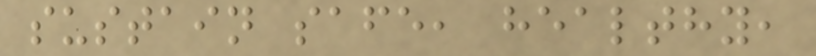sustain safe, healthy,
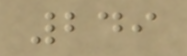249
